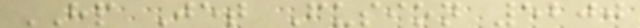HP Jet Fusion 5200
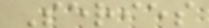Series
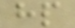hp
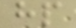hp
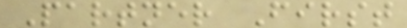Partner First
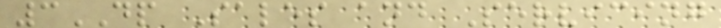3DP Sales and Servicing
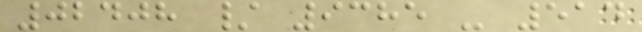02408 / 9385 - 514
